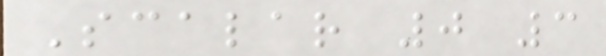Scalar 0 3
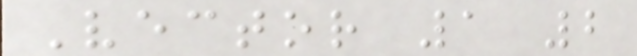Vector 1 2
